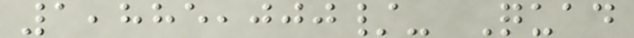1,885,000/- Quad
